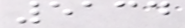5134
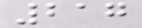217
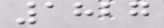1827
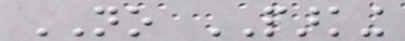NO PARKING
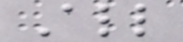All
